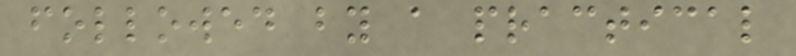followed by a practical
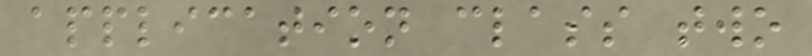application class two
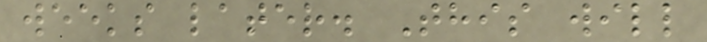weeks later. This will
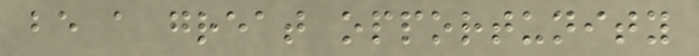be a great opportunity
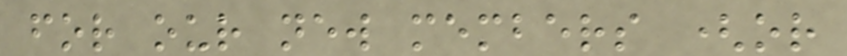for our new members (or
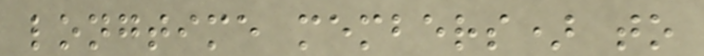longtime members) to
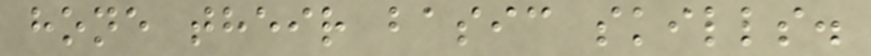hone their basic skills.
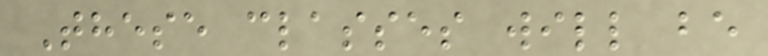These classes will be
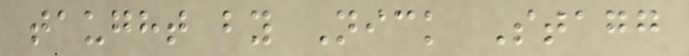taught by Nick Stagg
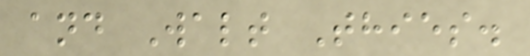and Walt Thies.
